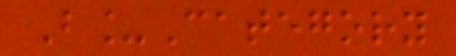B_Category
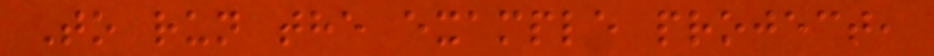To run the example project,
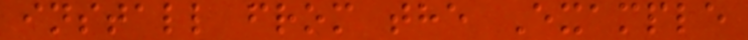install from the Example
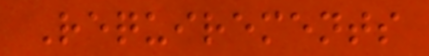Requirements
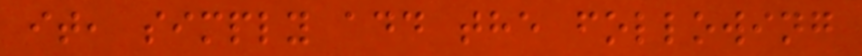it, simply add the following
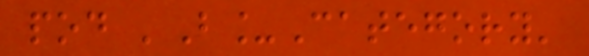pod 'B_Category'
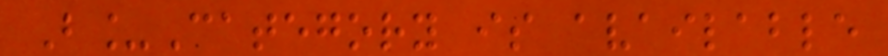B_Category is available
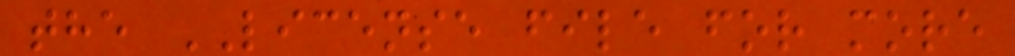the LICENSE file for more
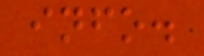info.
